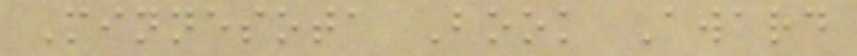Minnesota Book Award
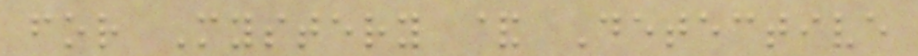for Mystery & Detective
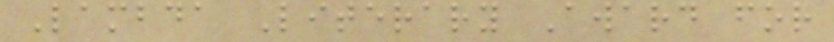Lambda Literary Award for
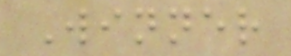Winner
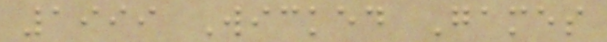1999 Wicked Games
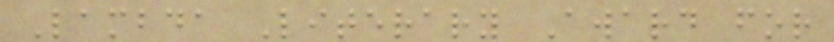Lambda Literary Award for
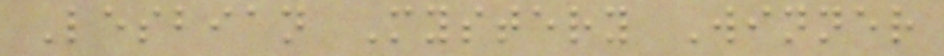Lesbian Mystery Winner
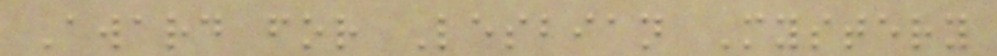Award for Lesbian Mystery
